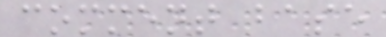comment base
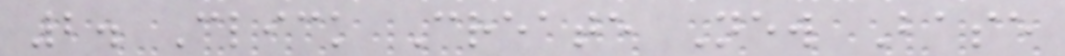2. Click Create New Base
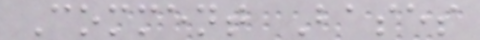Comment Bases
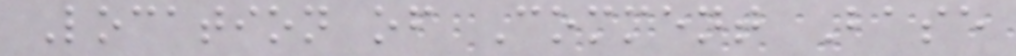Location of Comment Base
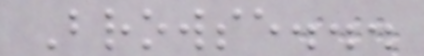Browse...
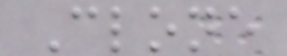Clone
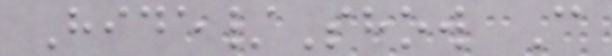Hide/Show C
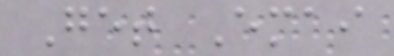Get Emai
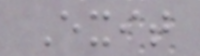Exit
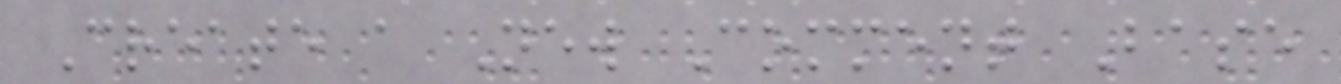Create a New Comment Base
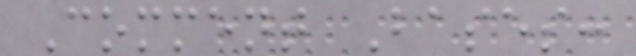Comment Bases:
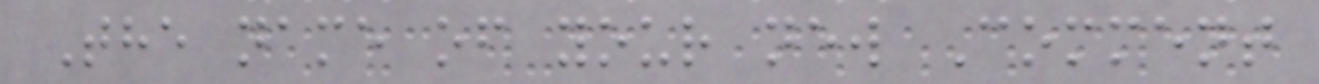The name of your new Comment
